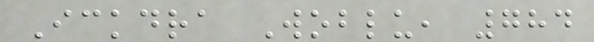Ickdra Woblu, 784
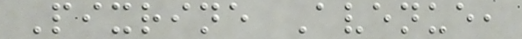Pixrine Avenue,
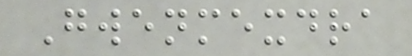Gwenmexdra
